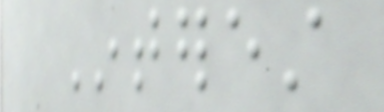Interest
